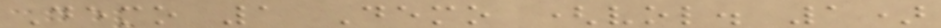Demo 1 Demo (vol. 1)
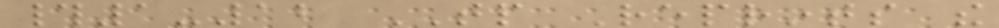#1-12 TP Reprints the
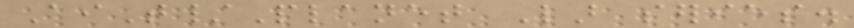AiT/Planet Lar series.
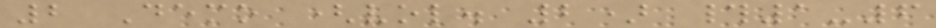2 Demo (vol. 2) #1-6
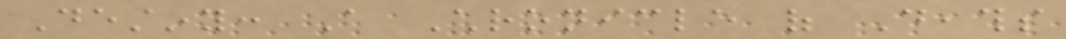Destiny: A Chronicle of Deaths
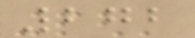272
